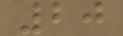20
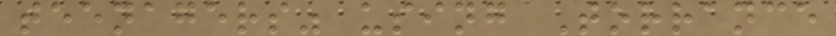teenagers" using Torrance
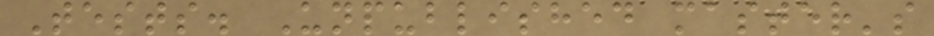Tests. Unpublished master's
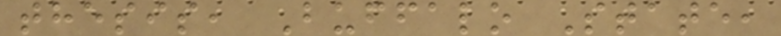thesis, Buffalo State,
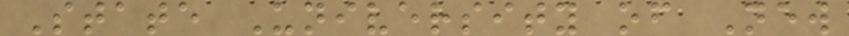State University of New
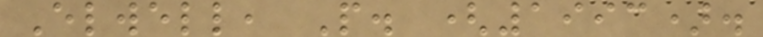Elwell, P. (1993).
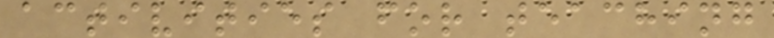activities for teaching
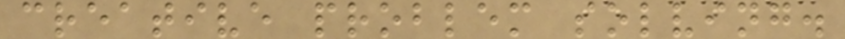creative problem solving.
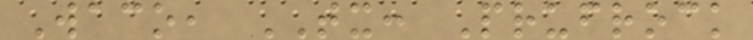Waco, TX: Prufrock
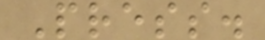Press.
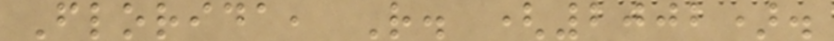Florida, R. (2002).
